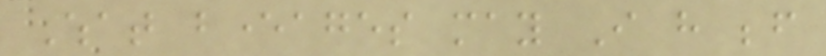What beverages may I have before
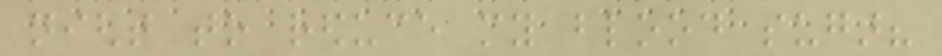night to reduce my blood sugar?
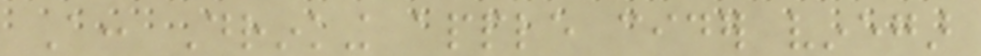A: Drinking apple cider vinegar
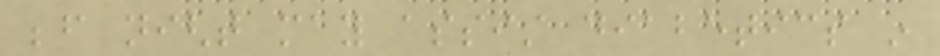before night may assist diabetics in
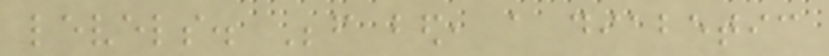levels. Before bed, a diabetic
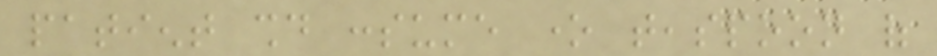patient should consume one teaspoon of
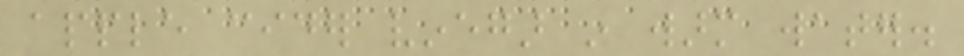apple cider vinegar in warm water.
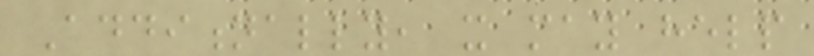Additionally, it may help
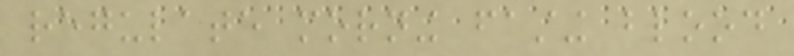regulate morning fasting blood
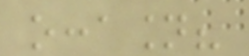occasion?
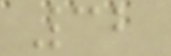32
